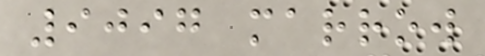9097 marrow
